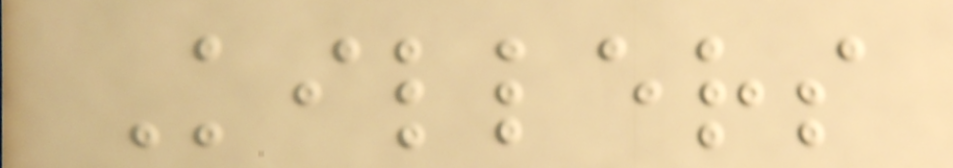Killers
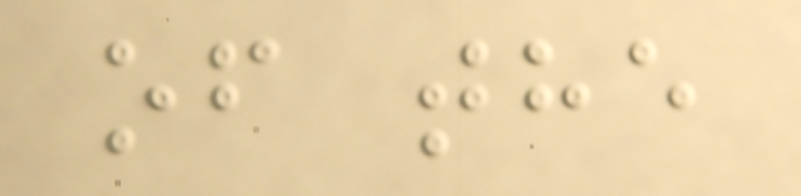of the
